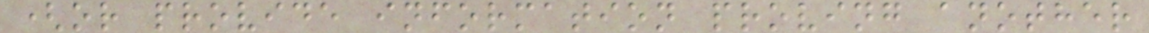(or provide information proving another
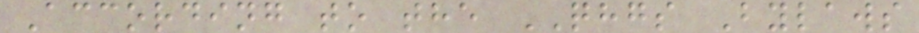According to the QHGS Bylaws
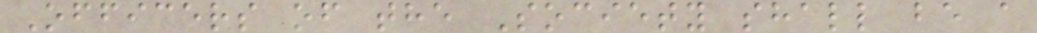Officers of the Society shall be a
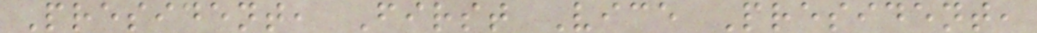President, First Vice President,
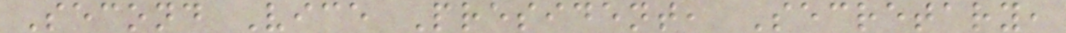Second Vice President, Secretary,
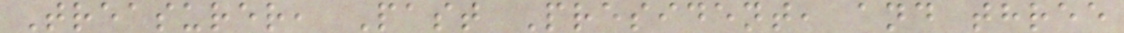Treasurer, Past President, and three
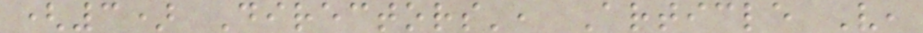(3) Directors', Article V,
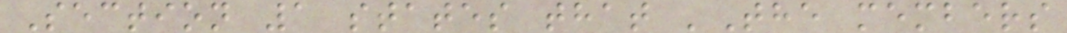Section 1 states that 'The members
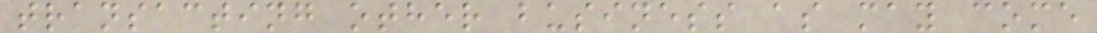transacting other business as may come
